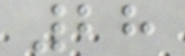28
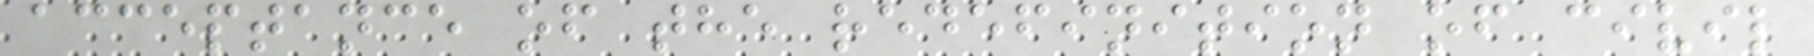acceptance of the redefinition of civil
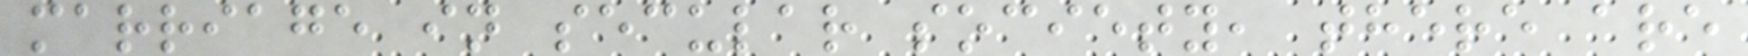marriage in secular society, there are
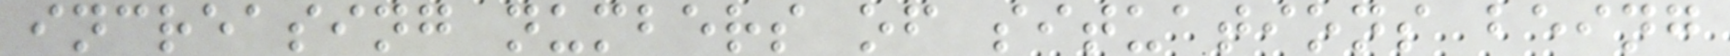increasing numbers of situations being
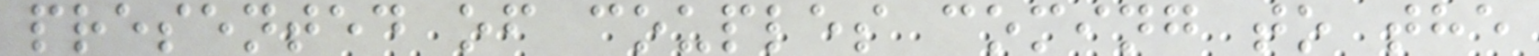presented of couples coming to the
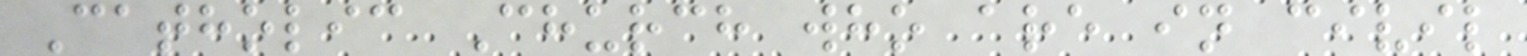Catholic Church who are in civil
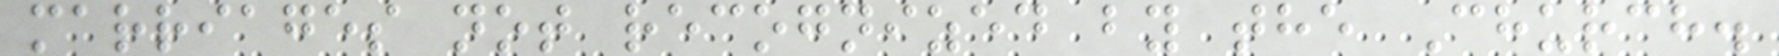marriages not recognized by the Church.
